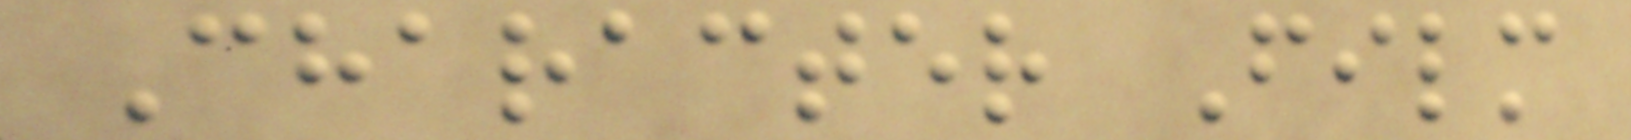Character Film
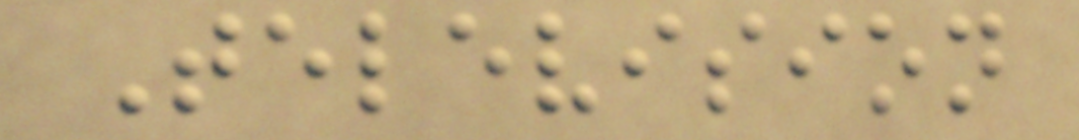Television
